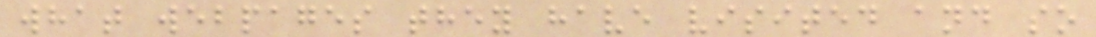what webpages they have visited and so
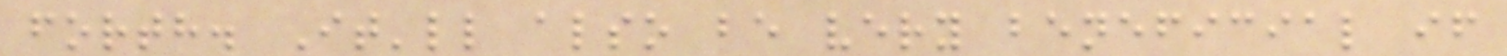forth. It'll also be very beneficial if
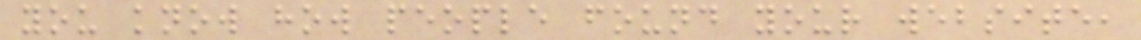you know how people found your website,
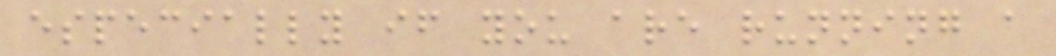especially if you are running a
